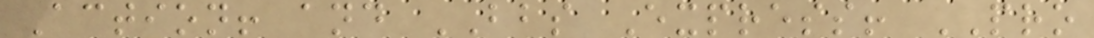Action! and BBS Express! PRO
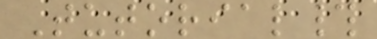Tutorial#
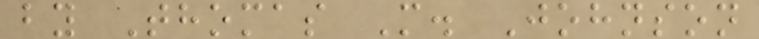by Thomas M. Johnson
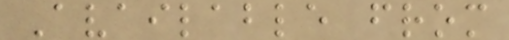Available from
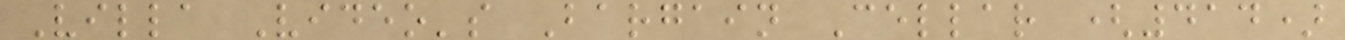Villa Video's Bargain Cellar (414)
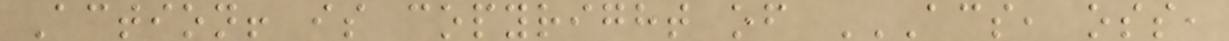Action! is copyright of ACS, OSS,
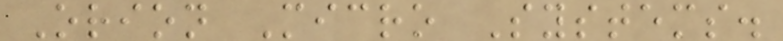Orion Micro Systems.
